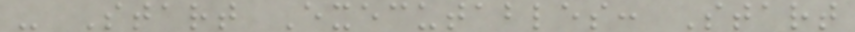- Start Executables: Start
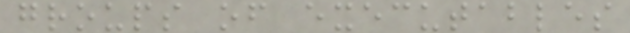groups of executables
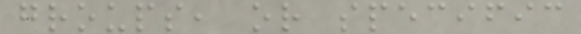groups, or specific
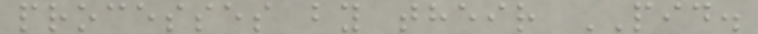processes by their PID.
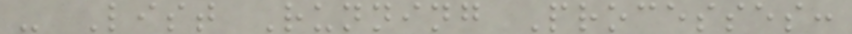- List Running Processes:
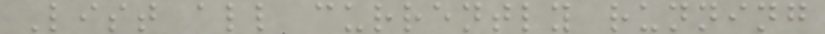List all currently running
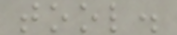tool.
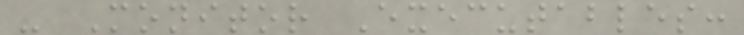- Monitor Executables:
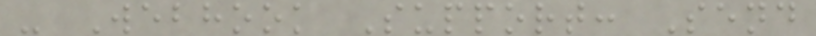- Webhook Support: Send
